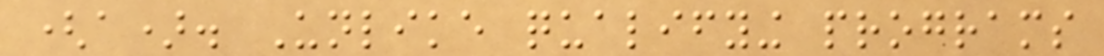(a). Unlike qualifying programs
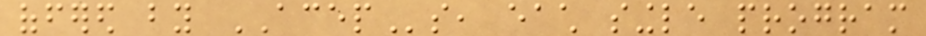offered by ACEPs, each single program
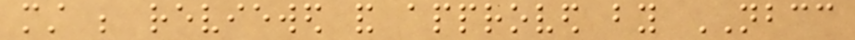must be reviewed and approved by NBCC
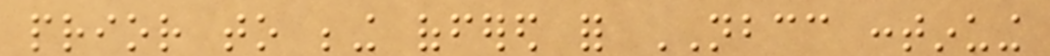prior to being offered for NBCC continuing
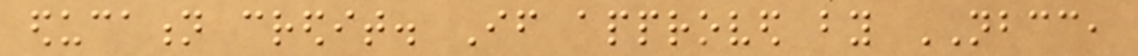education credit. If approved by NBCC,
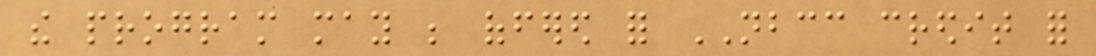the program may be offered for NBCC credit for
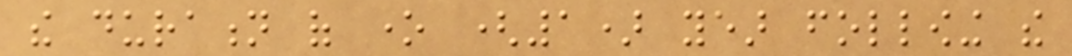the duration of one (1) year following the
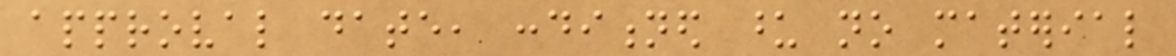approval date, conditioned upon no material
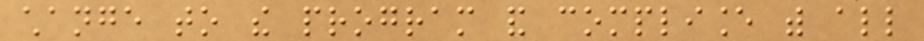change to the program and compliance with all
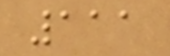111
